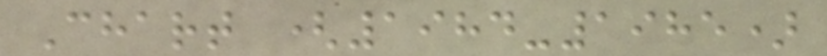Chart (1984-1985)
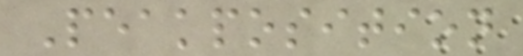Peakposition
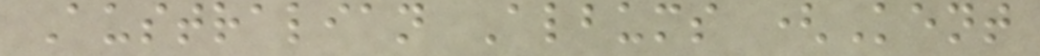Australian Albums (Kent
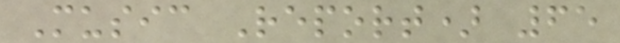Music Report) 65
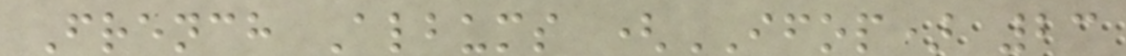French Albums (IFOP) 23
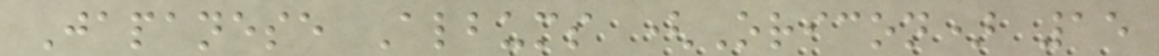Japanese Albums (Oricon) 15
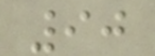90
